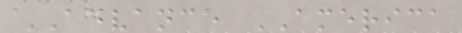ADVANCE AMERICA
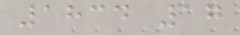1834 17
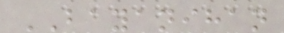BAYANIHAN
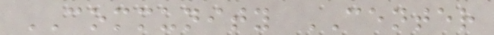COMMUNITY CENTER
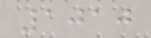1010
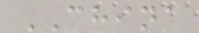CHINA
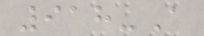918-A
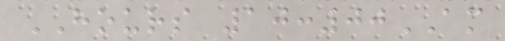HOURS 10:00AM
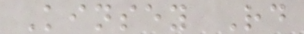Kinsey Rd
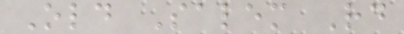Old Salem Rd
